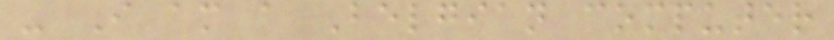- I am a Belgian computer
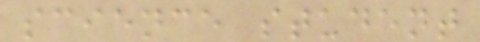science student
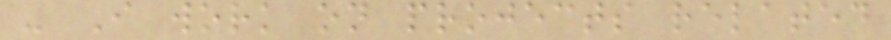- I work on projects related
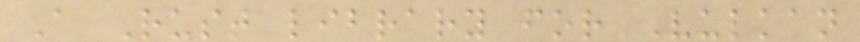A Rust library for Vulkan
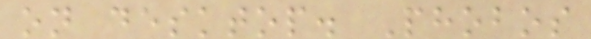on desktop. Phobos
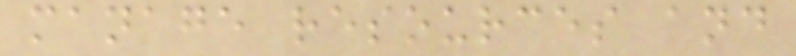manage resources and
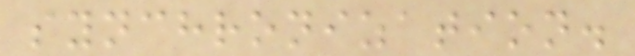synchronization.
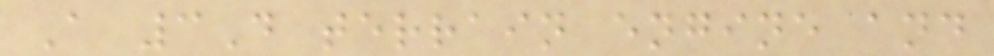A 3D terrain engine and
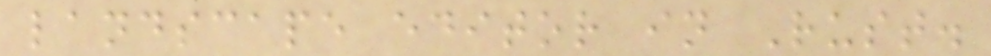landscape editor in Rust.
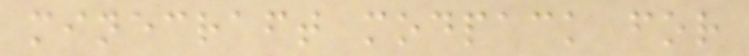minecraft modpack for
